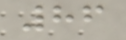86
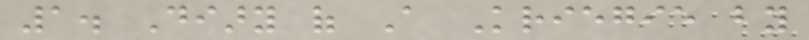1. Diary of A Kriegie by
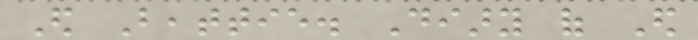Ed Beattie. Diary of Ed
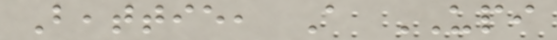Beattie, A UPI
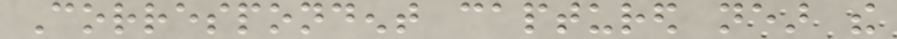Correspondent captured near the
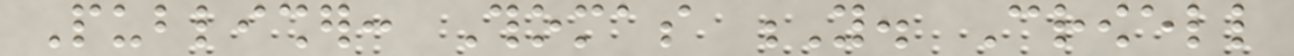Publisher: Thomas Y. Crowell
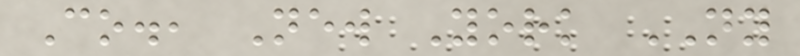Co., New York NY
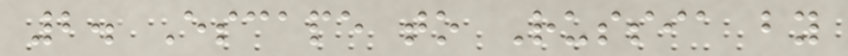2. Escape to Russia by
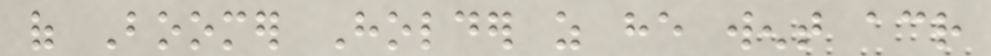of Boomer Holder as he went across
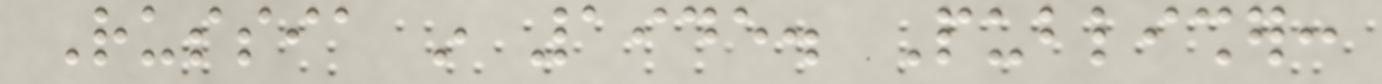Russia in 1945. Publisher:
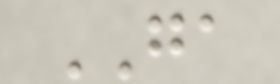GA
